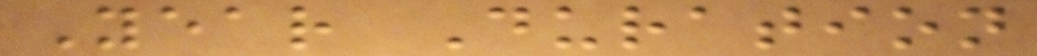Year Duration
